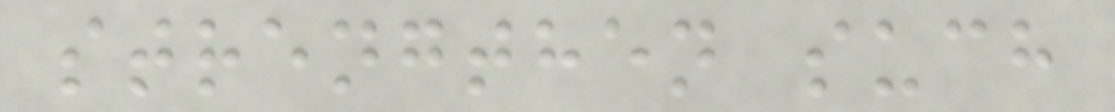strengthen such
